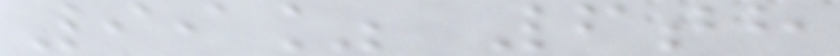99% 6th
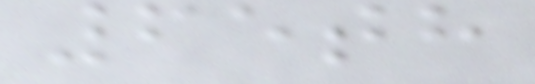65th
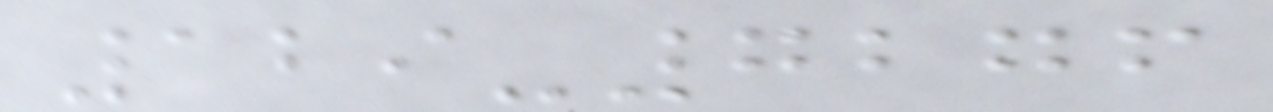129-7276
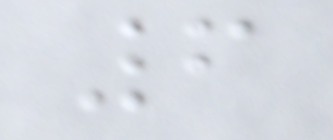6
